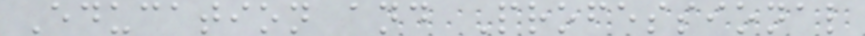Education and Professional
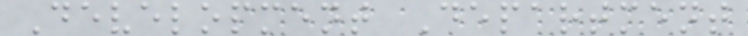Development Department
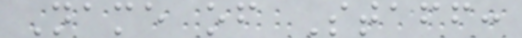Name of Staff:
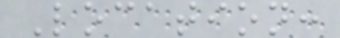Location:
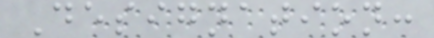Designation:
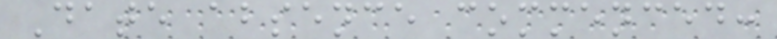Date absence commenced:
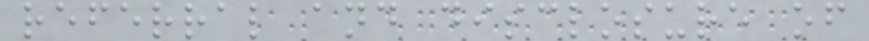referral and disclosure of
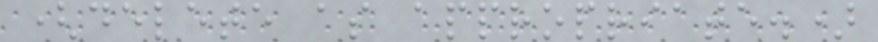(delete as appropriate.)
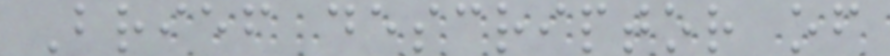Brief descriptor of
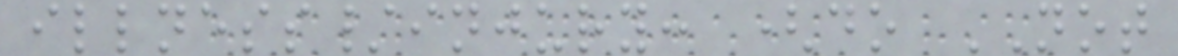illness/injury: (do NOT
